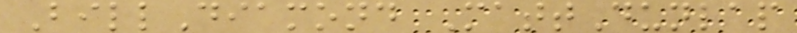BillDiamond MattDunlap
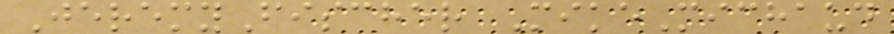JeremyFischer MikeMichaud
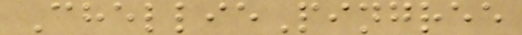ChelliePingree
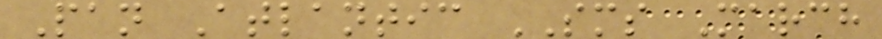Pan Atlantic SMS March
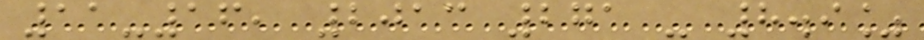11-16, 2013 271 - 8.9%
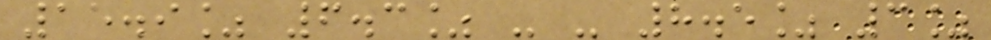15.9% 6.3% - - 8.5% 3%
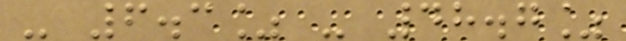- 6.3% - 48.7%
